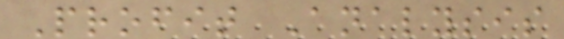Profit Analysis
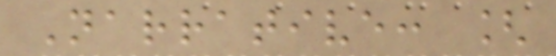Narrative: [
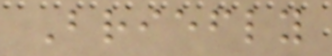Briefly
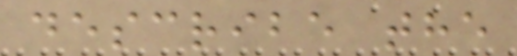describe the
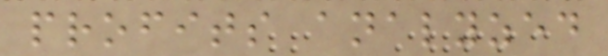profits analyzed
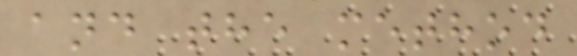and the method
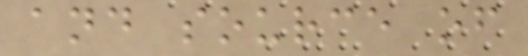and source of
